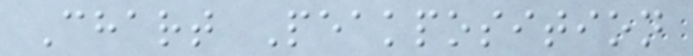Chart Peakposition
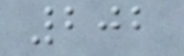202
